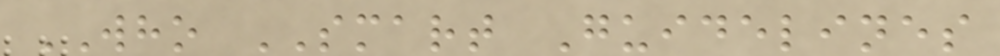WHO SMART Guidelines
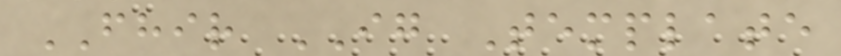FHIR IG Template
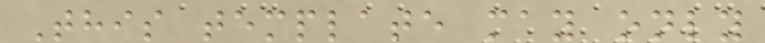This template may only
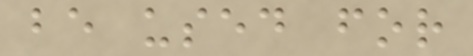be used for
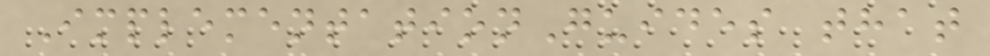ImplementationGuides that
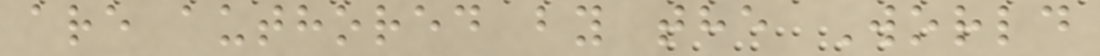are authored by the World
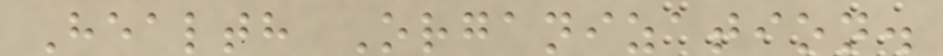Health Organization.
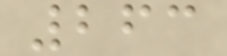263
